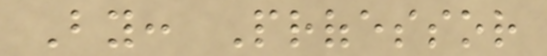By: Professor
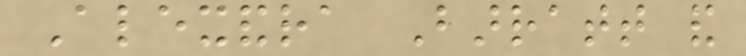Alexandra Barratt and
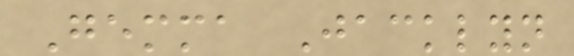Gemma Jacklyn
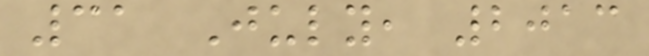31 July, 2013
